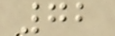72
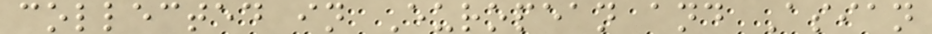collected in European and Asian
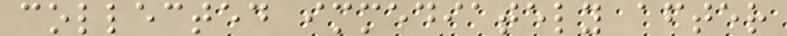collected immediately after
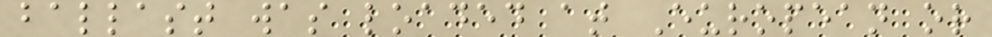ballast was loaded at European or
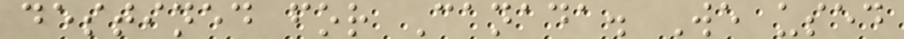destined for Canada. We used
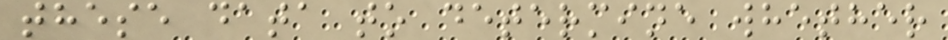these data to determine whether
